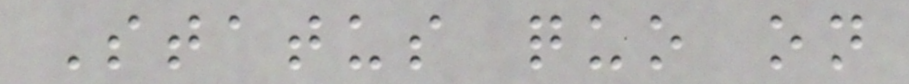Status quo on
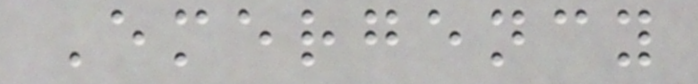Emergency
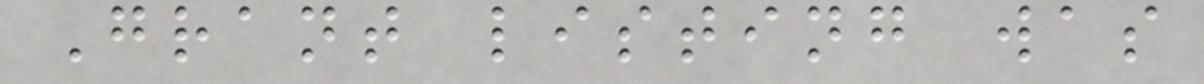Grant listing was
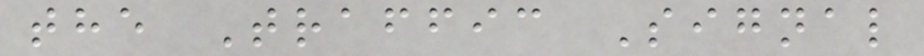the Traffic Signal
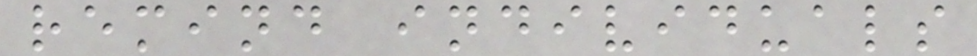remind individuals
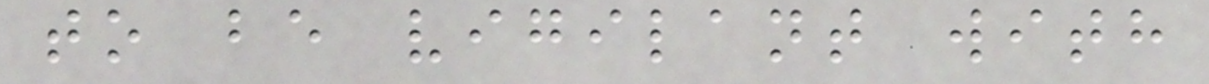to be vigilant with
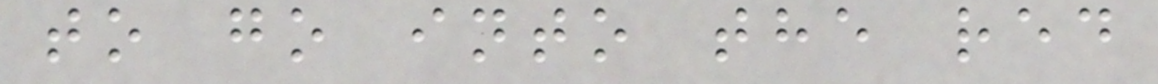to go into the red
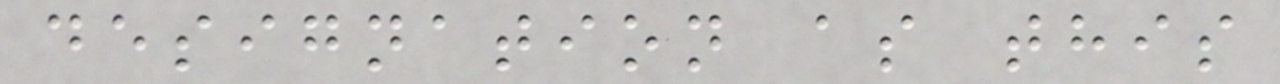designation as this
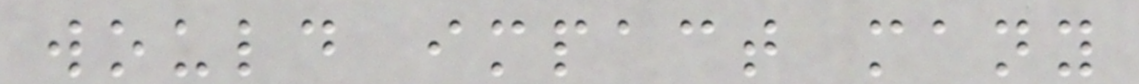would impact many
